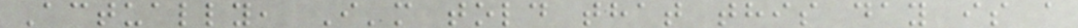Actually, I'm told that this day is a
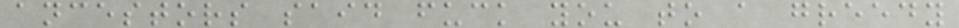ancestors said fuck you to a greedy
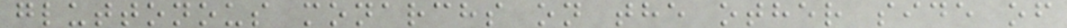gluttonous monarchs on the other side of
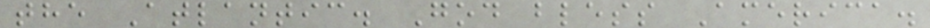the Atlantic. God bless America.
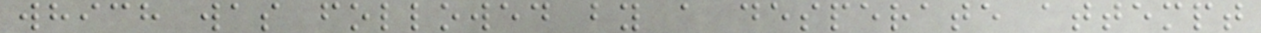which was followed by a desperate attempt
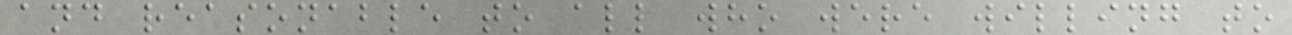and reasonable to all who were willing to
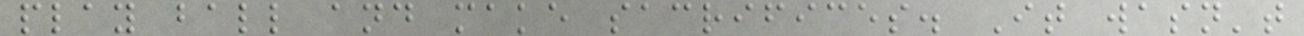play ball and make sacrifices. It wasn't
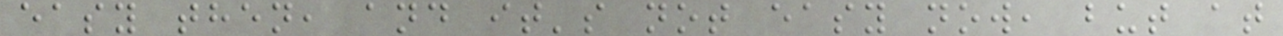easy then, and it's not easy now, but at
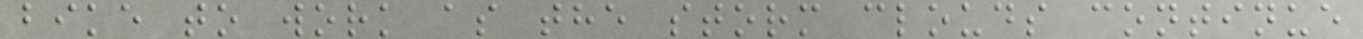bike to work as the storm clouds continue
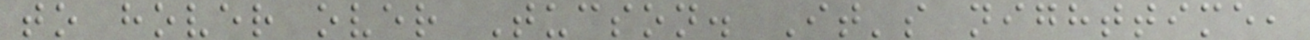to hover over Tucson. It's nighttime,
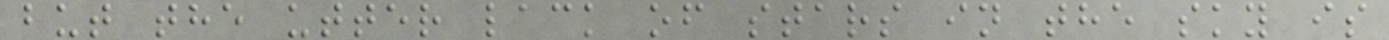but the utter lack of stars in the sky is
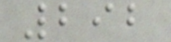292
